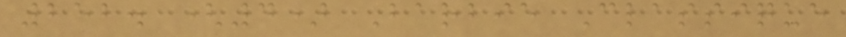252. (4) Barbie Classique
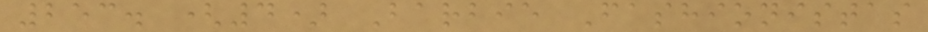253. (4) Barbie Fashionistas
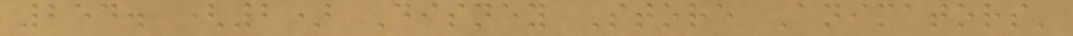254. (2) Disney Store Animators'
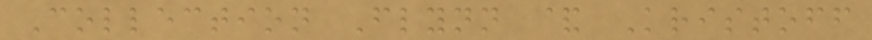Collection Flynn & Kristoff
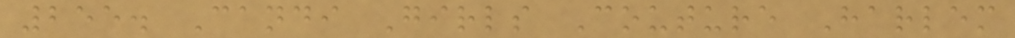255. Candi Girls Couture Harlem
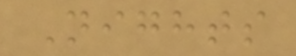Nights
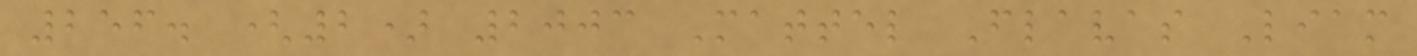256. (2) 2003 Mattel Flavas Liam
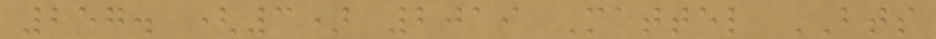257. (3) 2019 Mattel BTS
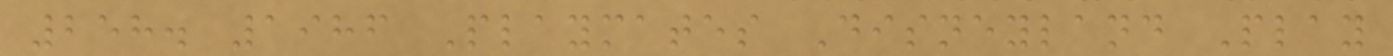258. 1986 Playmates Disneyland Play
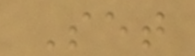Set
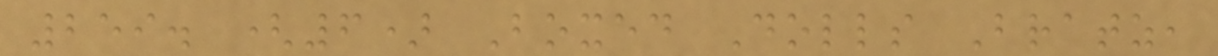259. (6) Boxed Dolls Bratz,
